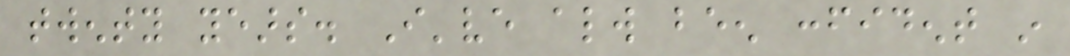twenty years. I've always been confident in
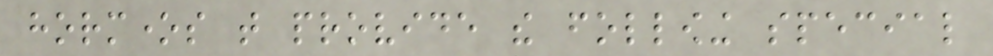hormones that provide the following special
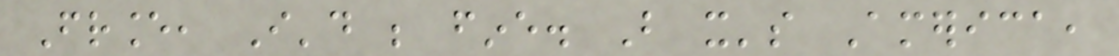France, I'd be fine. But it's America,
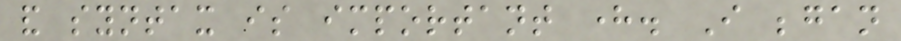and syntax is important here. I began
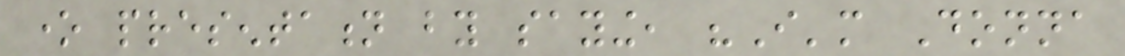one presentation by saying, "I'm Donna
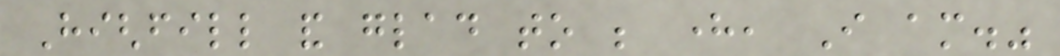Highfill and glad to be here, I am."
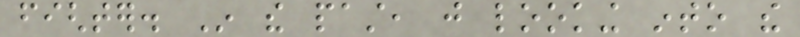fighter. In the past, just looking into the
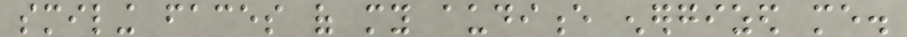smiling faces of my audience energized me.
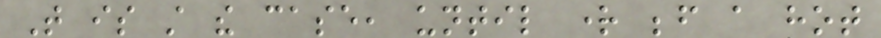That is still the case, until right before a hot
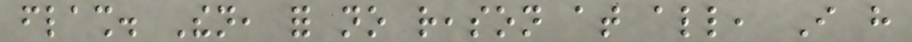flash. Then, for no reason at all, I have
